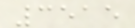3515
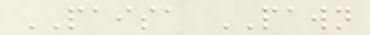PAISA PAWN
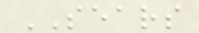SEARS
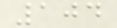104
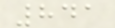841
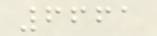6661
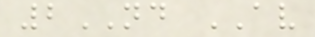2ND AV
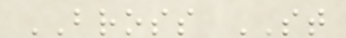BROSS ST
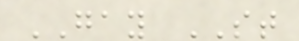GAY ST
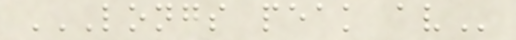LONGS PEAK AV
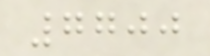7700
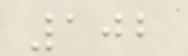102
